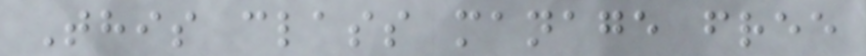This class manage free
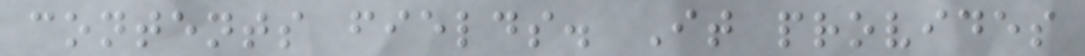contents fields. It provides
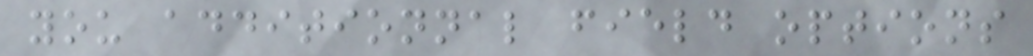you additionnal field options
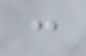:
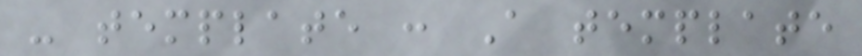- template : A template
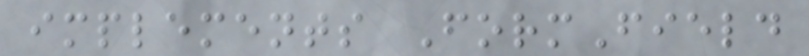implements FormField
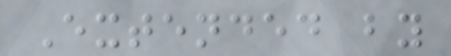Extended by
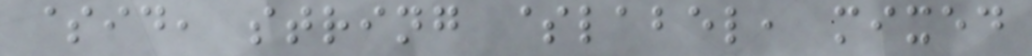$id, string $label, mixed
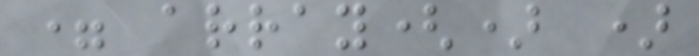= array() )
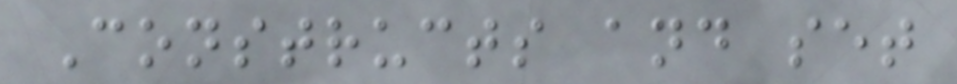Constructs and set
